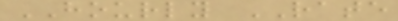HOURLY RATE
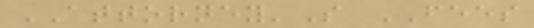ATTORNEY'S FEES
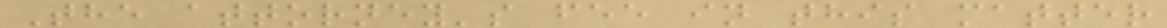The attorney's fee in this matter
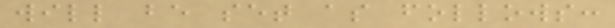will be set as follows:
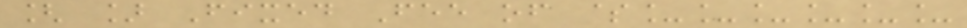[ ] Fixed Fee of $______
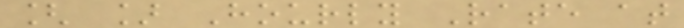[ ] Hourly Rate at
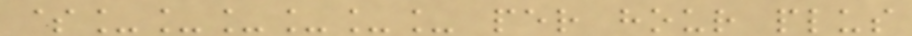$______ per hour plus
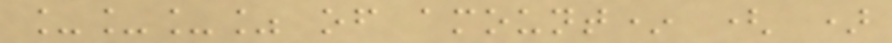___% of amount* ( )
